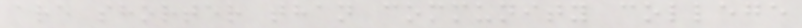are shorter than community college
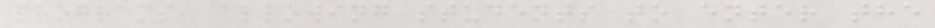programs, allowing students to enter the
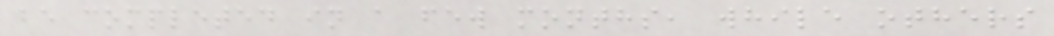be completed in a few months, while others
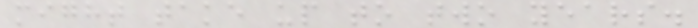might take up to two years.
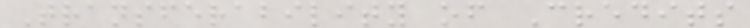Transferability of Credits
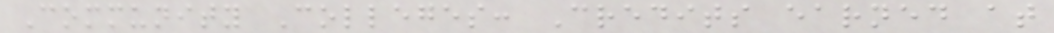Community Colleges: Credits earned at
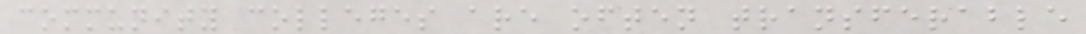community colleges are often transferable
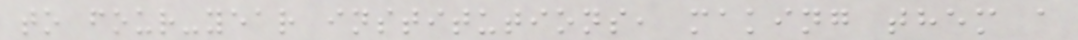to four-year institutions, making them a
